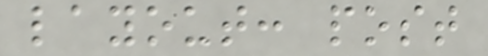layout: post
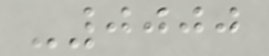-0000
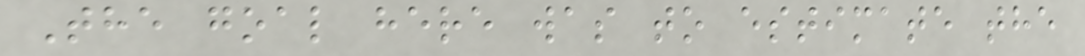The goal here was to estimate the
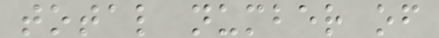total number of
